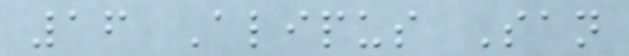16 Alipus San
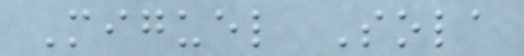Miguel Sola
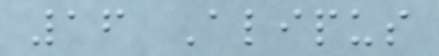16 Alipus
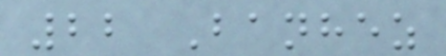22 Banhez
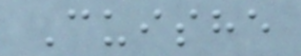Cuishe
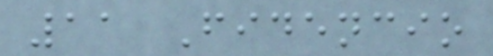11 Fidencio
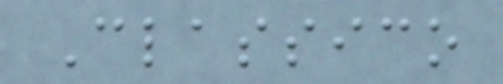Classico
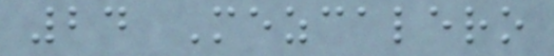24 Mezcalero
